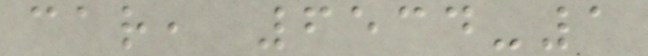car, 6534-1
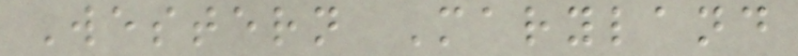Western Maryland
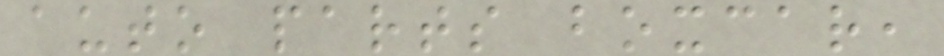auto parts boxcar,
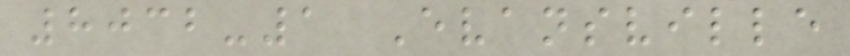8032-1 Evansville
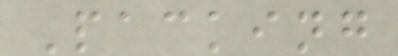Packing
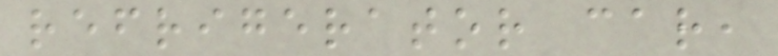refrigerator car,
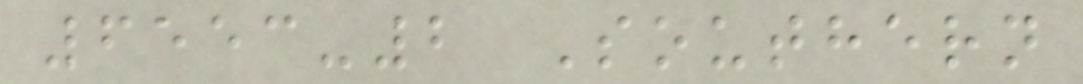6553-2 Southern
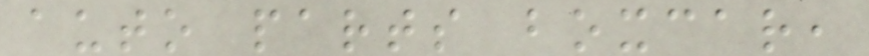auto parts boxcar,
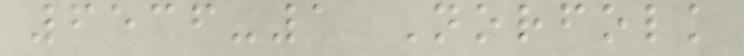6536-1 Norfolk
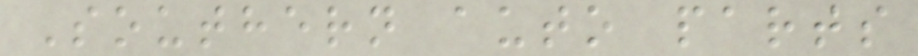Southern auto parts
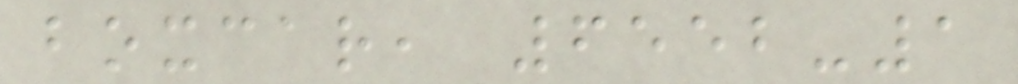boxcar, 6552-1
